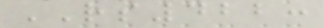RS422:
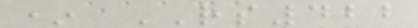* RS422
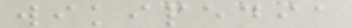wikipedia
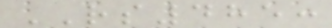RS485:
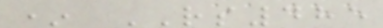* RS485
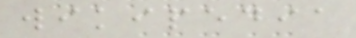wikipedia
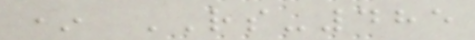* RS-485
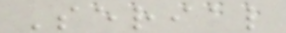Serial
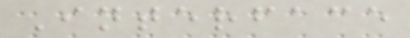Interface
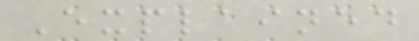Explained
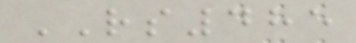RS485
